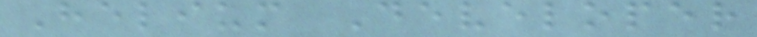Helium Developer
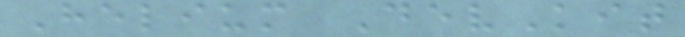Helium DevKit
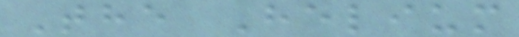The Helium
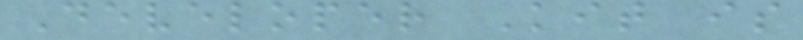Developer Kit is
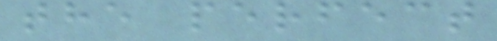the perfect
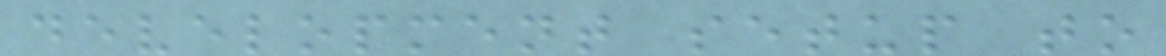development setup to
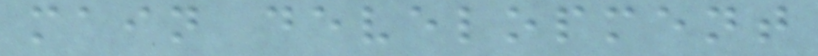main development
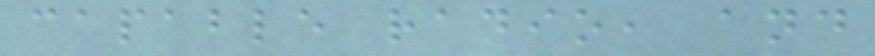capable radio, and
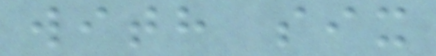with six
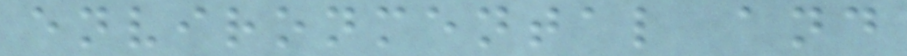environmental and
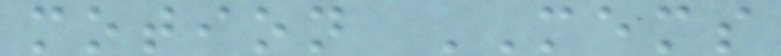motion MEMS
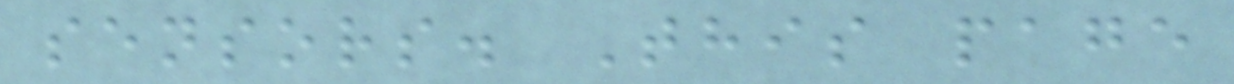sensors. This page
